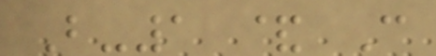B-1 & C
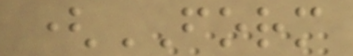(FORM
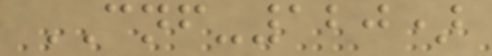CNF-120)
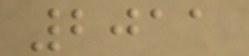2011
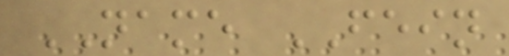NAME FEIN
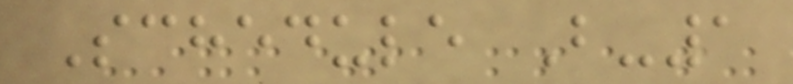Schedule B-1
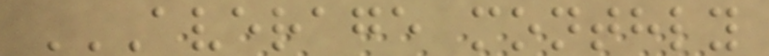AVERAGE MONTHLY
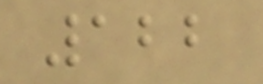122
